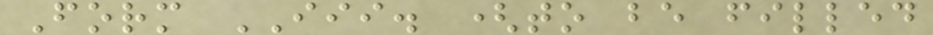Form III. (to be filled
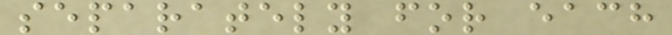separately for each
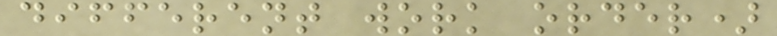different work order)
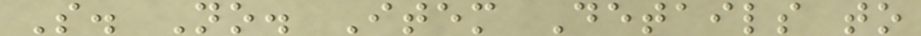S. No. Item Details to
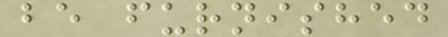be furnished
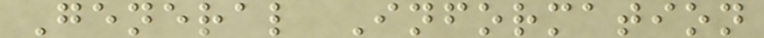General Information
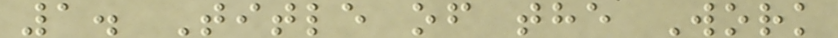1. Title of the Work
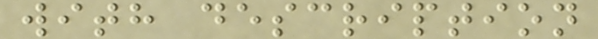with description
